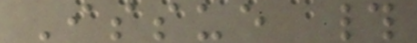Issue #
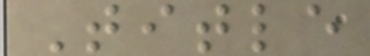Title
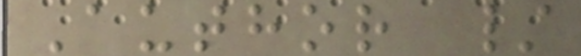Author /
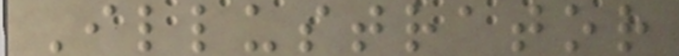Illustrator
